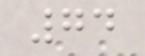74
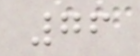76
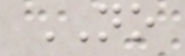NO
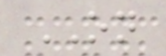ON
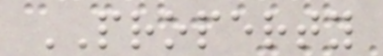PROPERTY
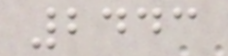2443
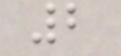2
